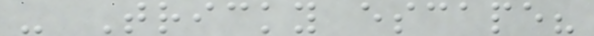- Tricky escape?
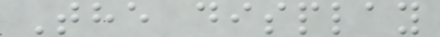The display
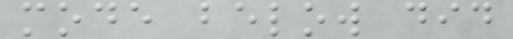mode below did
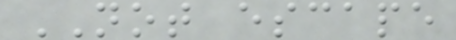NOT escape
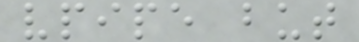vpipe but
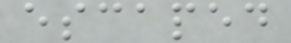escaped
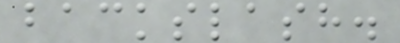backslash.
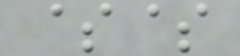$$
